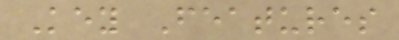Key Features
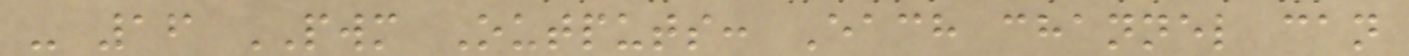- 16 PWM Outputs: Each channel can
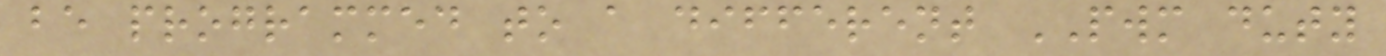be programmed to a different PWM duty
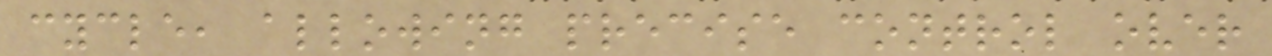cycle, allowing precise control over
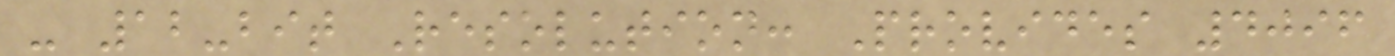- 12-bit Resolution: Provides 4096
